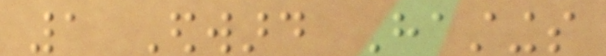1 Edward Hastings
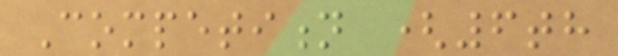Competition (6th
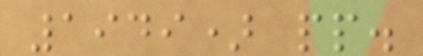1949) pp.
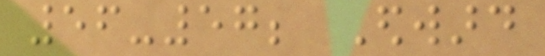56-57; Edward
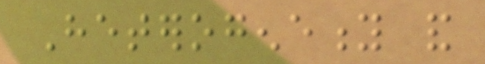Heterogeneity and
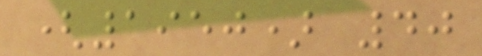(1950) 40
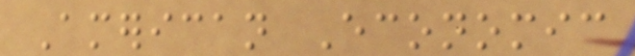American Economic
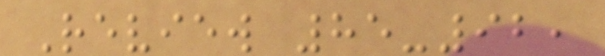Review 85-92,
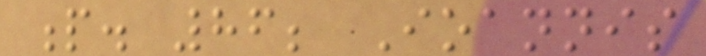p. 86; Ioannis
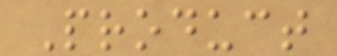Product
